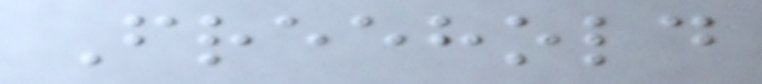Freehold
